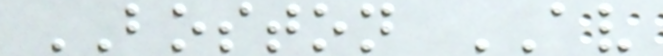BOSTON AV
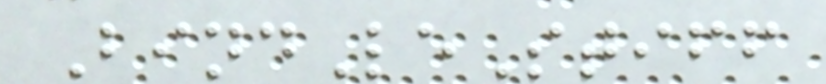BindLeStiff
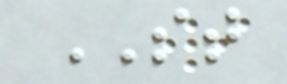ST
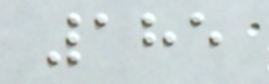185
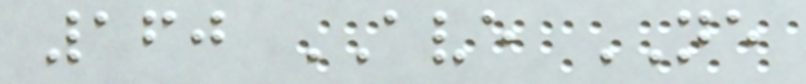160 AVE NE
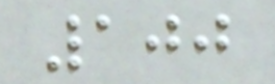100
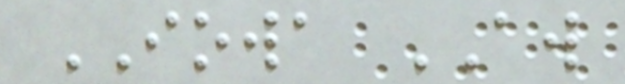IOWA AW
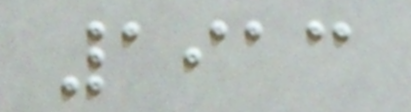1913
